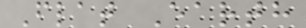Flat Earth
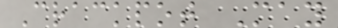Crackpot May
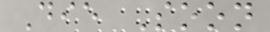Die Soon
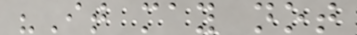"It may not
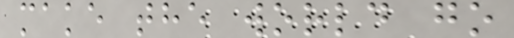make the world go
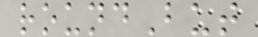roundBut
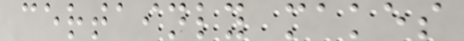certainly makes
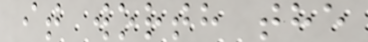it worth the
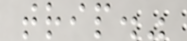trip."
